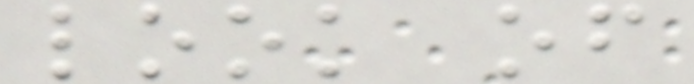look of
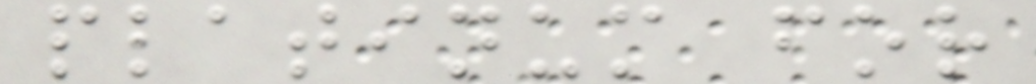platinum for
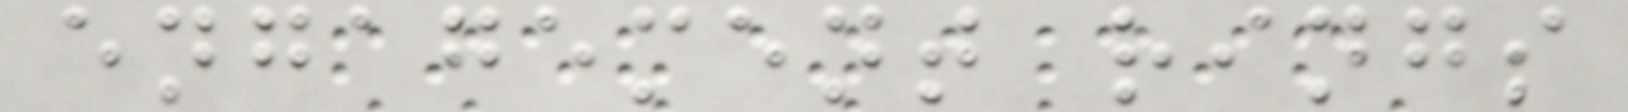engagement rings
